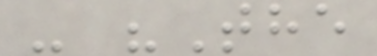- "The
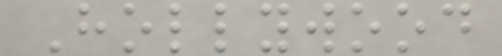Hollywood
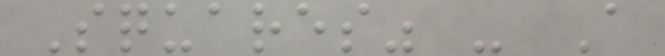Squares" - A
